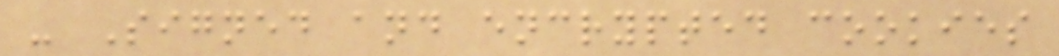- Signed and encrypted cookies
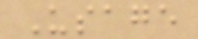Usage
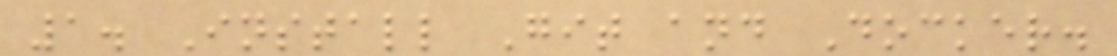1. Install Git and Docker.
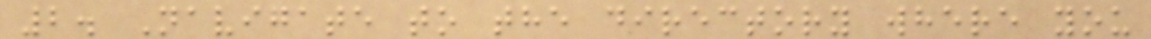2. Navigate to the directory where you
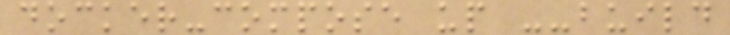docker-compose up --build
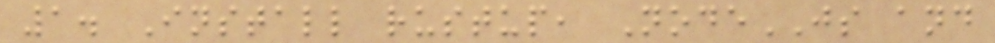1. Install rustup, NodeJS and
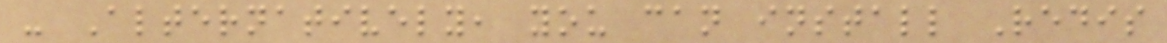- Alternatively, you can install Redis
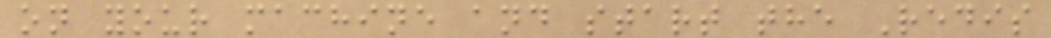on your machine and start the Redis
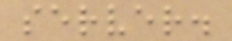server.
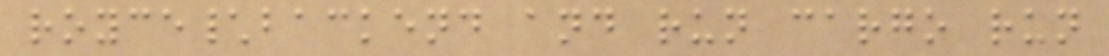royce\backend and run cargo run
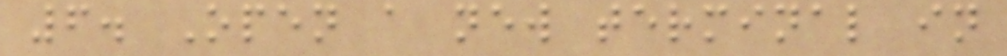6. Open a new terminal in
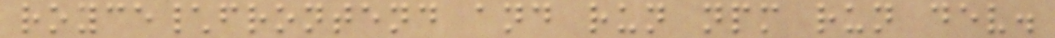royce\frontend and run npm run dev.
